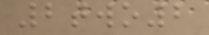2two2
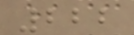222
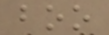boo
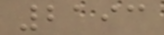2193
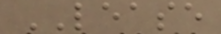LEASE
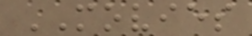MOVIES
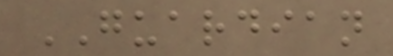GUARDIAN
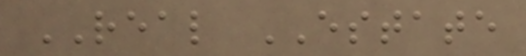REAL ESTATE
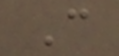C
